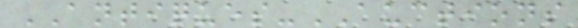ANTIQUES-AUCTIONS
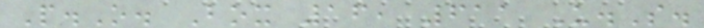P.O. Box 16, 611 U.S.
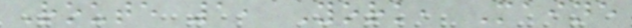Route 1, York, Maine
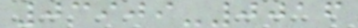03909-0016
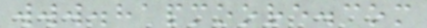www.hapmoore.com
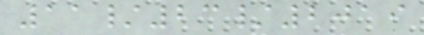11/23/2019
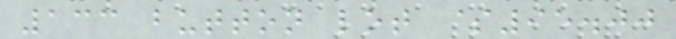133 button lot $95.00
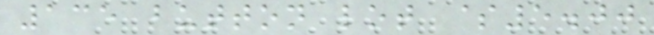135 button lot $5.00
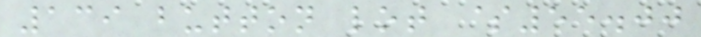139 button lot $55.00
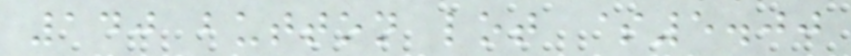140 button lot $5.00
